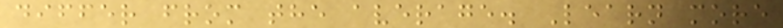differ from the average. Learn more
